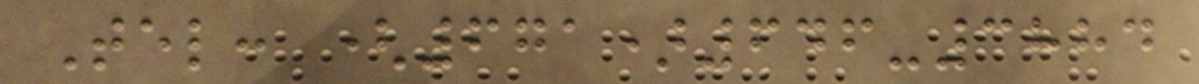Tel: (671)646-3884
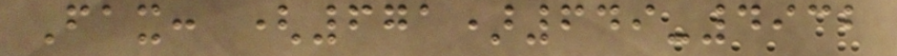Fax: (671)649-4932
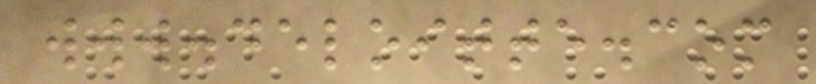www.deloitte.com
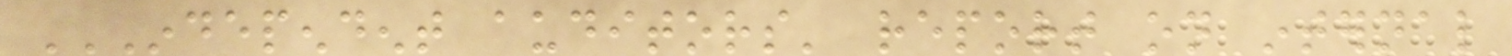INDEPENDENT AUDITORS' REPORT ON INTERNAL
